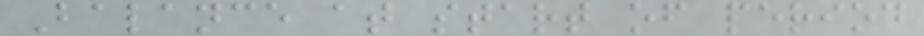Balance at start of period
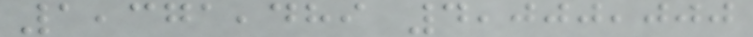1,371,489 4,000,000
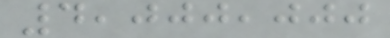4,000,000
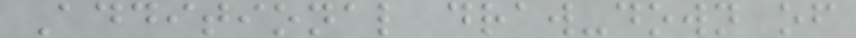Additional draw-down of
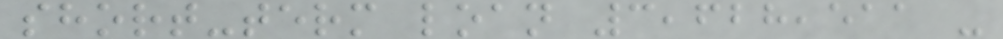short-term loan 3,628,511 -
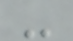-
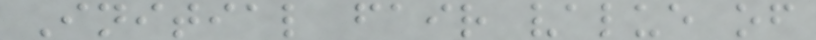Initial fair value of
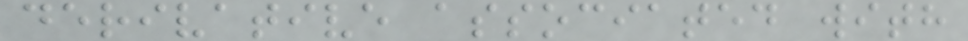derivative associated with
